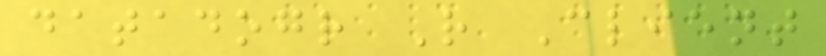datadogr R Client
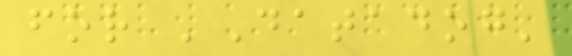for 'Datadog'
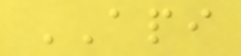API
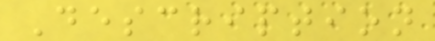Description
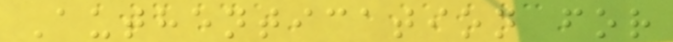Authentication for
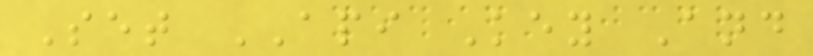Set API Key And
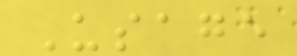Usage
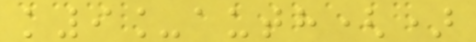k9_auth()
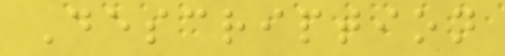Description
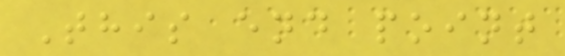This end point
